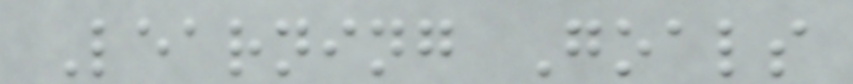Learning Goals
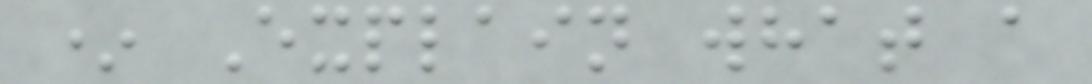* Explain what a
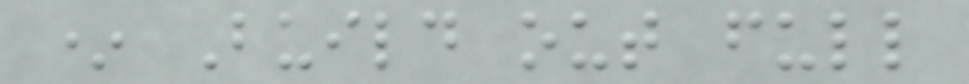* Build out full
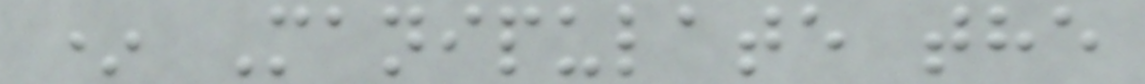* Manipulate the
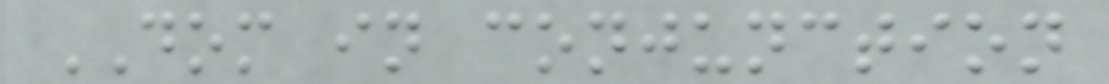DOM in conjunction
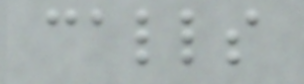calls
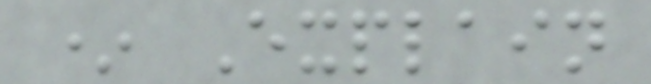* Explain
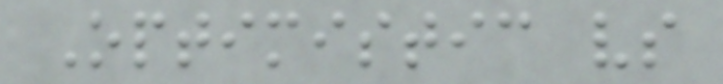Optimistic vs
